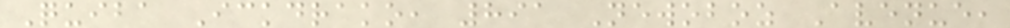Quiba Ickdrako, 891 Newoboz Avenue,
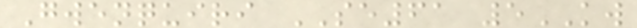Gwenquiri SE61 5KW
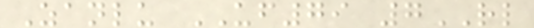Zanlu UF79 7RL
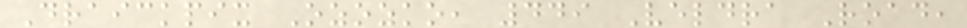Draickpix Ozozko, 449 Veldra Road,
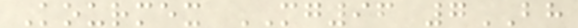Kourmex MG96 7BH
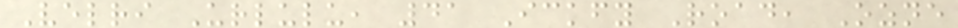Velri Urlulu, 41 Ickfy Road, Ozne
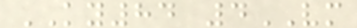KY84 4VM
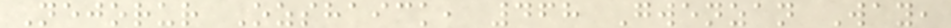Nejorur Ozshaick, 468 Gwenzan Way,
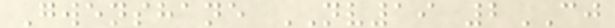Gwenshane NV19 2CJ
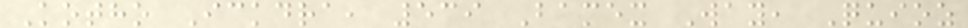Kotho Ickdra, 539 Bamex Way, Quioz
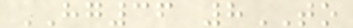HG36 8TO
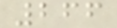266
